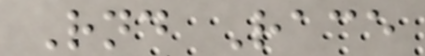Rnd Race
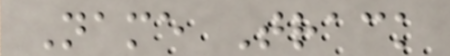Name Track
